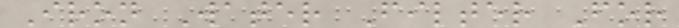Iron Water Filter For
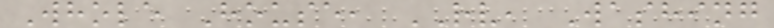Whole House, RV, Washing
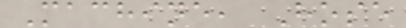Machine, Hose
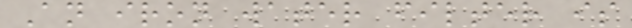An iron water filter is
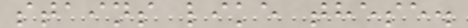stains like these.
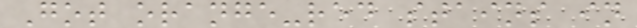Got orange-red stains in
